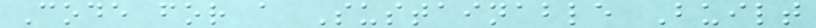Code for a Sustainable Built
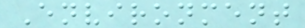Environment
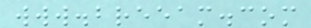www.breeam.com
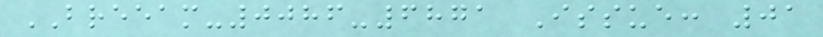BREEAM-0086-6871 Issue: 01
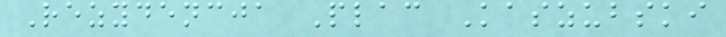Rezydencja Plac Kaszubski
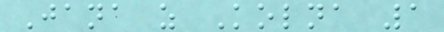Jana z Kolna 1
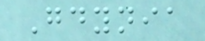Gdynia
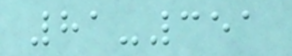81-351
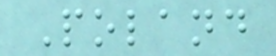Poland
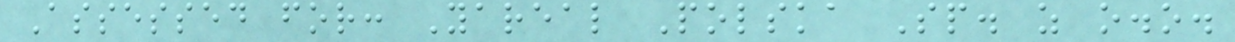Assessed for: Yareal Polska Sp. z o.o.
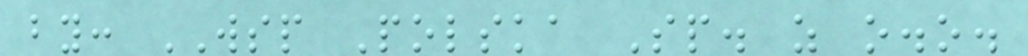by: WSP Polska Sp. z o.o.
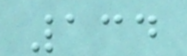134
